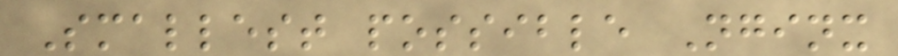Smallest possible Nginx
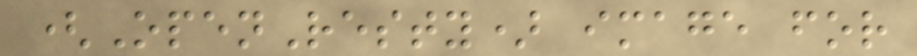(OpenResty) image for
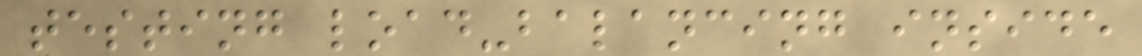testing load-balancing inside
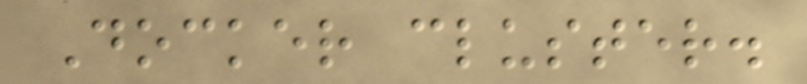Docker cluster.
